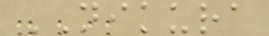NIKURA
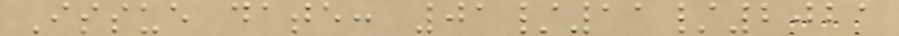Issue date: 01/11/2021
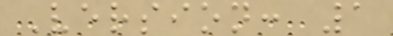Version: 1
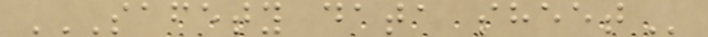SAFETY DATA SHEET
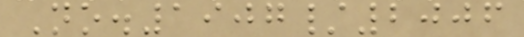No.1907/2006
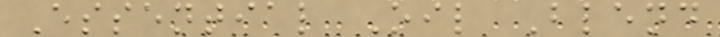Essential Oil Blend
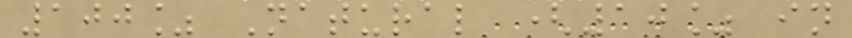100% Natural (10% in
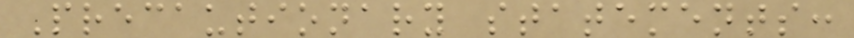Precautionary statements:
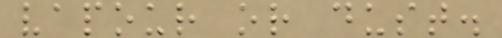vapour or dust.
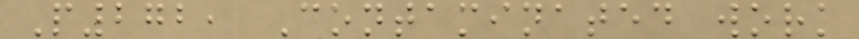P272, Contaminated work
